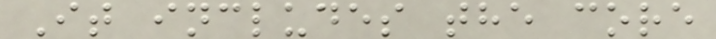It includes the core
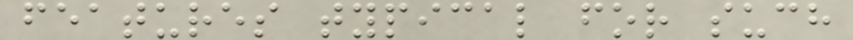features typical for such
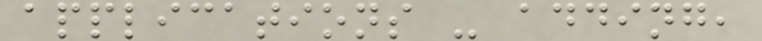applications - adding,
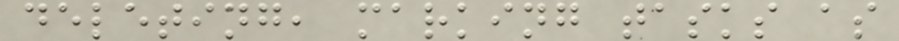deleting, marking tasks as
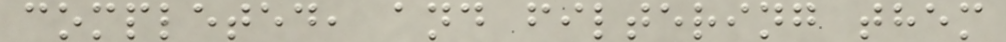completed, and filtering them
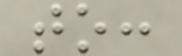to:
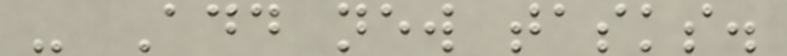- Add new tasks.
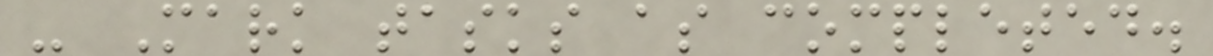- Mark tasks as completed.
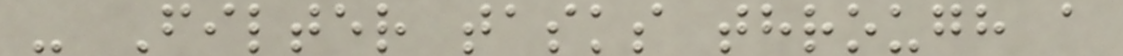- Filter tasks through a
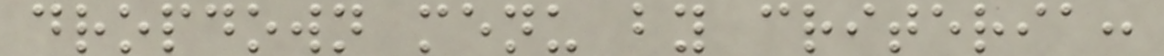dropdown menu by criteria:
